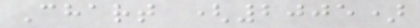Chart (2005)
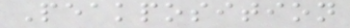Peakposition
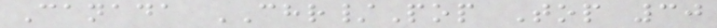Canada CHR/Pop Top 30
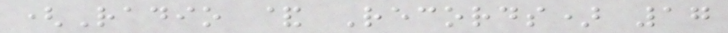(Radio & Records) 17
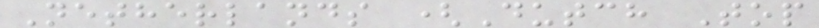Netherlands (Dutch Top
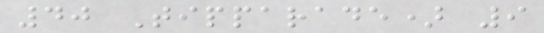40 Tipparade) 9
